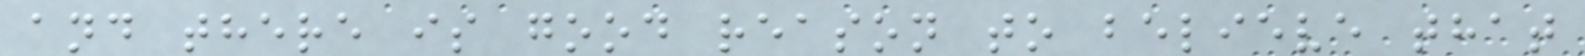and there is good reason to believe that
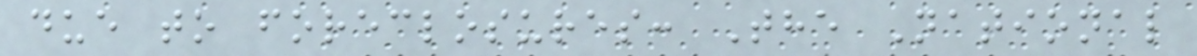due to foreclosures: The National
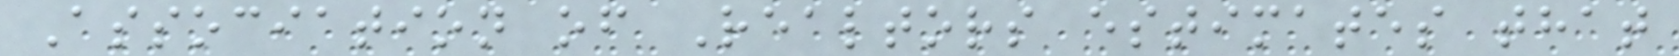Association of Realtors estimates that
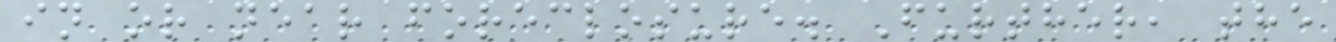in or near foreclosure. Further, the
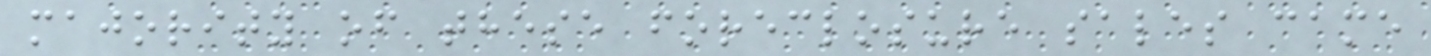majority of these foreclosure sales came
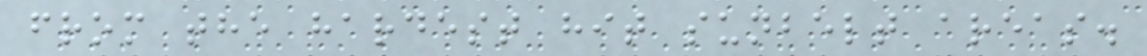from the hardest hit sunbelt areas.
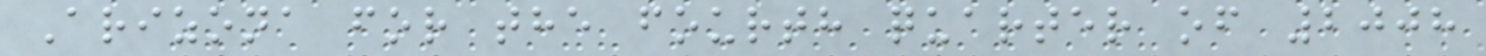Arizona for the fourth quarter of 2008
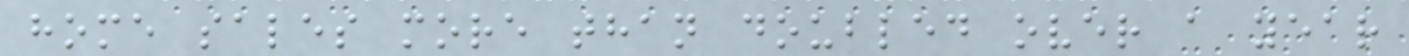home sales more than doubled over a year
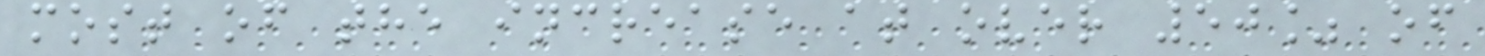most of the increase at over 50% of
